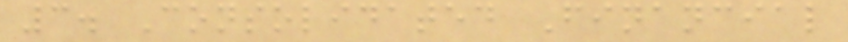3. Consolidated Financial
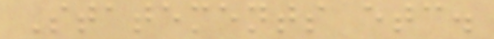Statements etc.
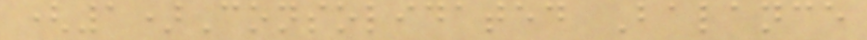(1)Consolidated Balance
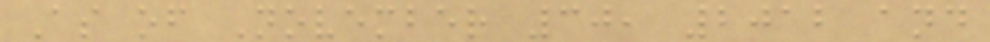As of November 30, 2012 and
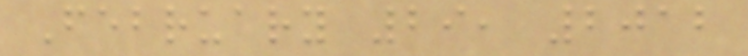February 29, 2012
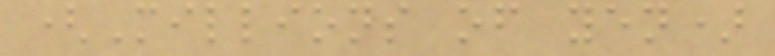(Millions of yen)
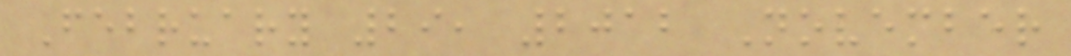February 29, 2012 November
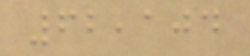62,104
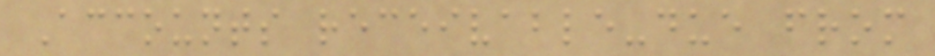Accounts receivable-due from
